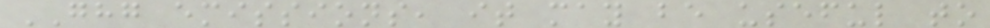GHG emissions, it may be useful to
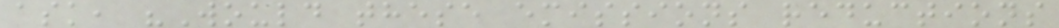ask, "Would these emissions reductions
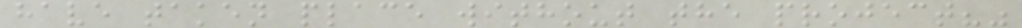have taken place without the project?"
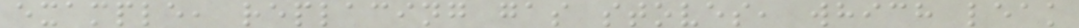example, replacing gas stoves, which leak
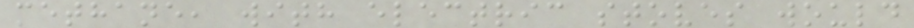methane, with electric stoves would
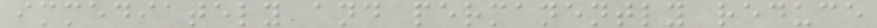immediately and permanently reduce
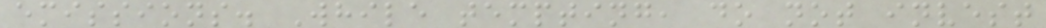emissions. While tempting, do not invest
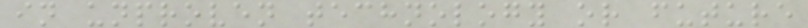in unproven technology or future
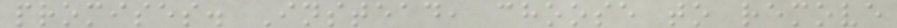promises. Instead, choose to remove
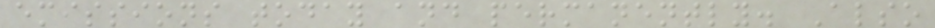emissions today and permanently. Also
